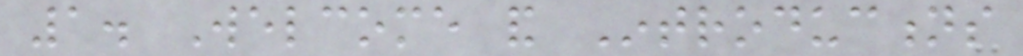1. Welcome and Introductions
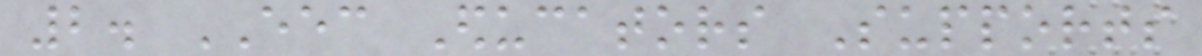2. EEC Educators Supports
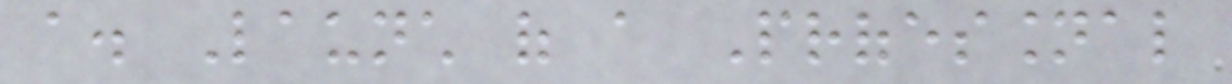a. Launch of a Professional
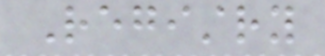Registry
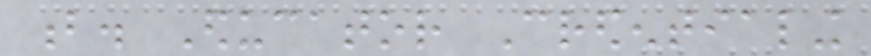b. Educator Credentialing
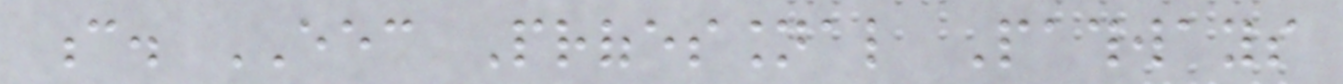c. EEC Professional Pathways
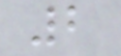2
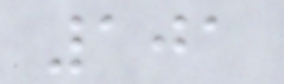101
